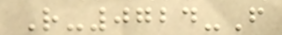R-0724-F
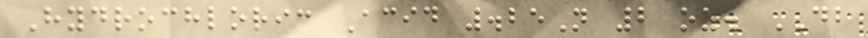Hydrochloric Acid .25N 2 oz. DB
